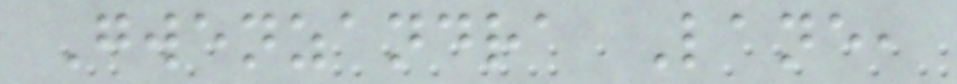Gwenzandra Lane,
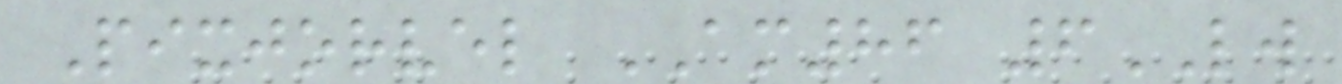Pixjorvel AM86 6LW
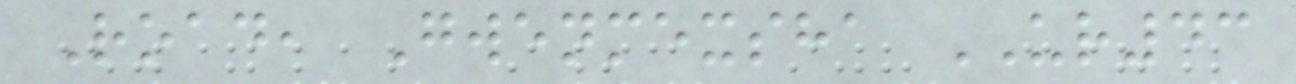Road, Gwenmexsha UR43
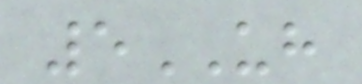5UH
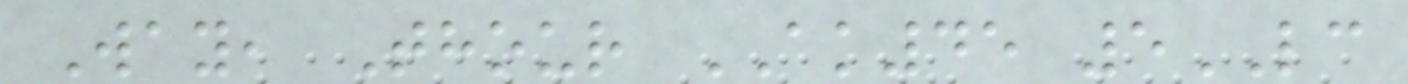Way, Thour AK45 5LC
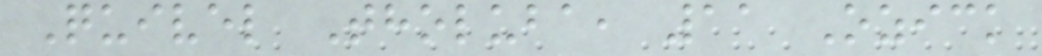Quivel Tholuba, 11 Ozick
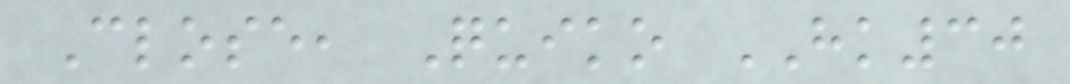Close, Quiko HK30
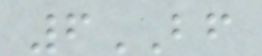6BF
